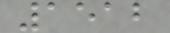1512
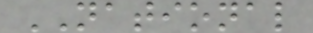NATIONAL
